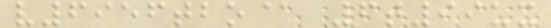v6956tbo@ 6t99ux
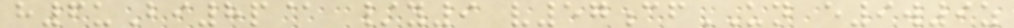h6uBi8p@ /y9 v57cfUN e9w9z
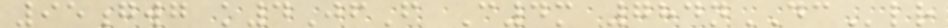95gwg k4JfF C4m 784nDClr
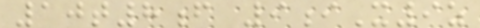10t8f 9iX9z
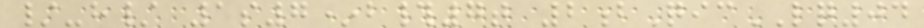/-h/ 1s7*b#7t 2bQicLQ04
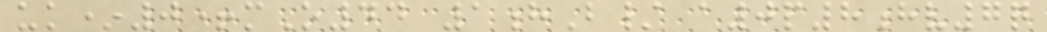uk*0+mO44 1hB/ a0p8hv7q
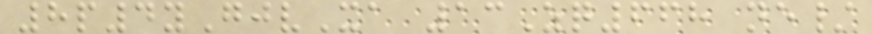8p4yGjvXa 13Zq668 ne/
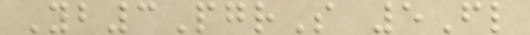Yb3PgrS 5Fl
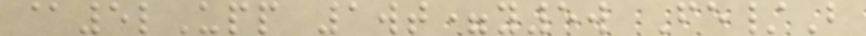@5lUpp 1wt=y5w Fe/B
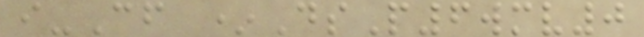i-Cf *DsP6wmv0
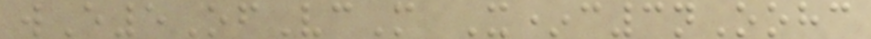wE5OfVcM X*c3nOohc
